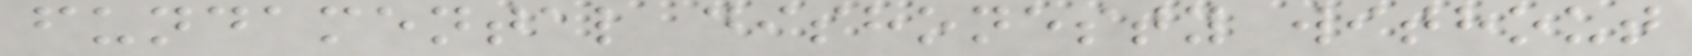fundamental dishonesty without
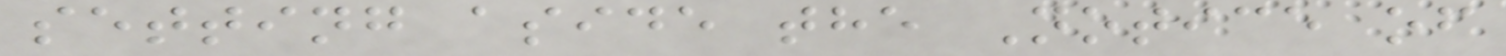setting aside the Notice of
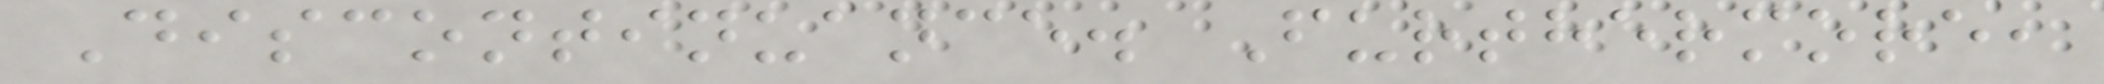Discontinuance. Furthermore,
